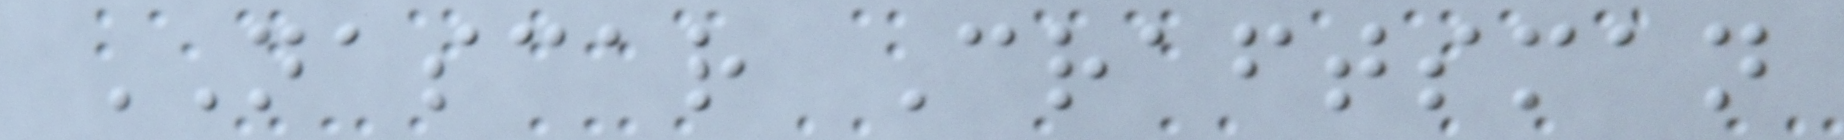NASCAR Craftsman
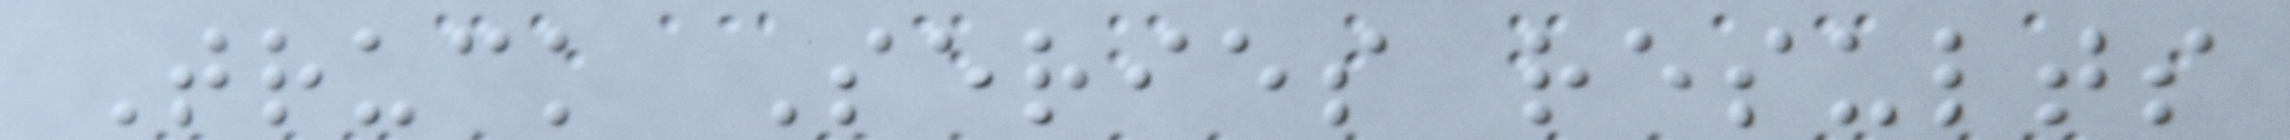Truck Series results
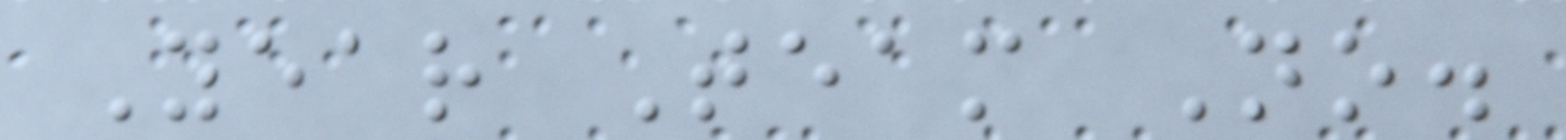Year Team No.
